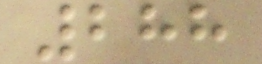288
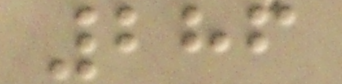286
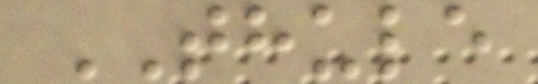THULE
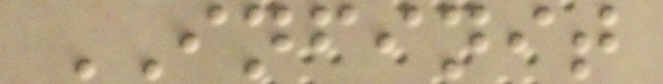INFINIT
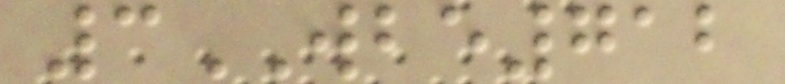3WBE712
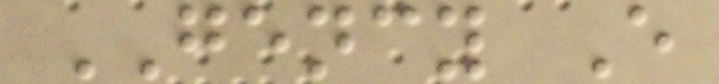GENCY E
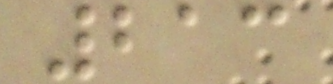213
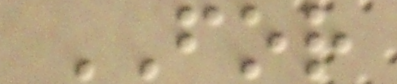FOR
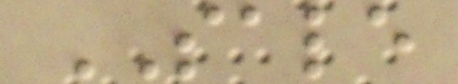SALE
